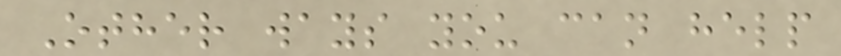Other ways you can help
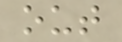out
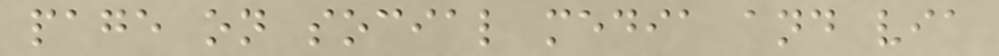page on social media and via
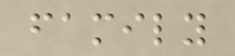family
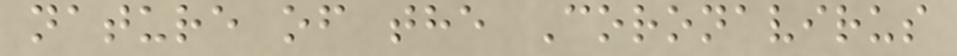nature of the Coronavirus
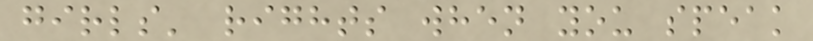girls' rights when you speak
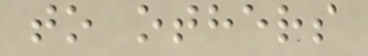to others
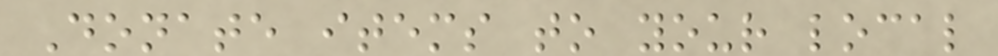Donate items to your local
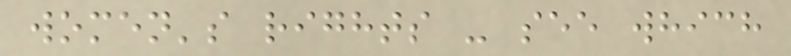women's rights - see which
